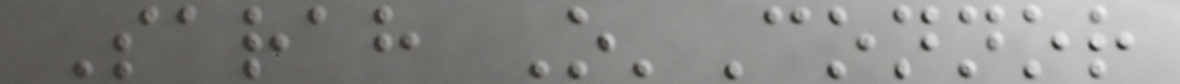Sarah O'Connor
